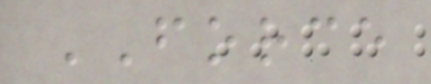FORCE
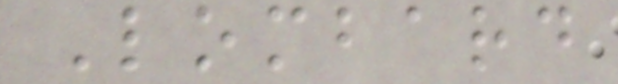Lombard
